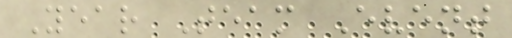Year Team Event
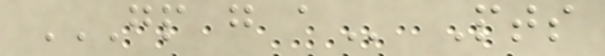GP G A Pts
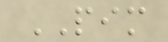PIM
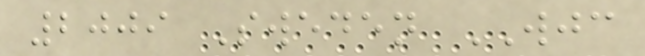2009 Sweden WJC
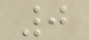0
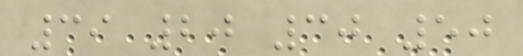39 20 30 50
